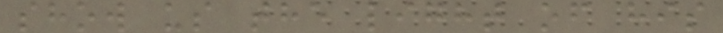show us the light of his
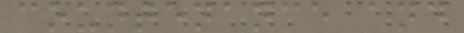countenance and
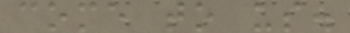come to us.
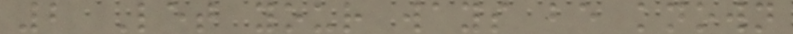2 Let your ways be known
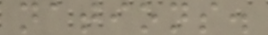nations.
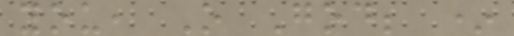you, O God; *
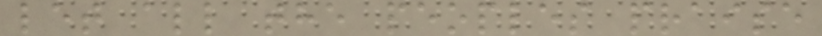let all the peoples praise
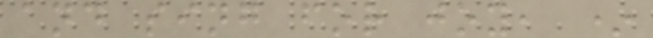and sing for joy, *
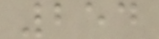254
